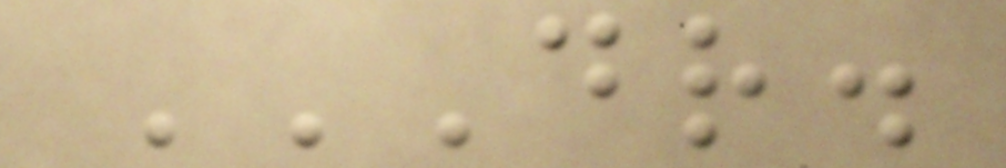DR.
